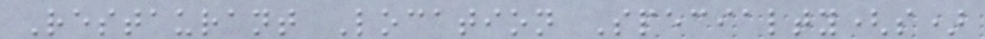Restaurant Location Specialty(s)
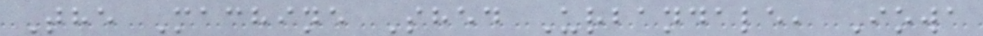The Machine Shed Urbandale, Iowa
